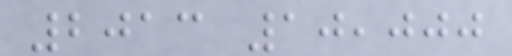2013 10,000
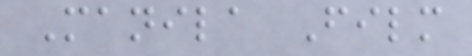Manila Film
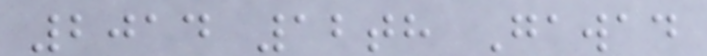2014 12th Gawad
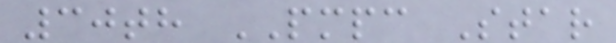30th PMPC Star
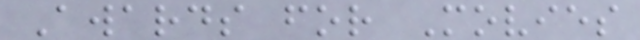Awards for Movies
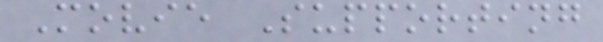Movie Supporting
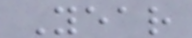Year
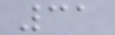31
